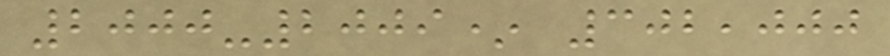2000-2009* 302,000
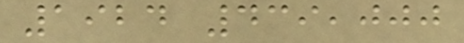1924 439,000
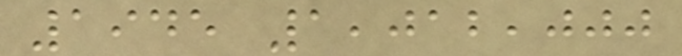1945 1,012,000
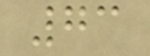73
